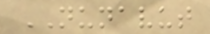NUNAVUT
